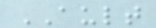AULT
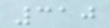310
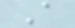A
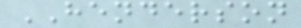HENDERSON
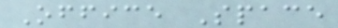Office Space
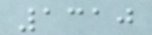1310
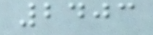2403
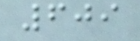609
